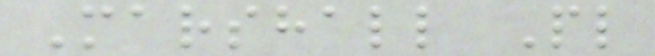Marshall Pl
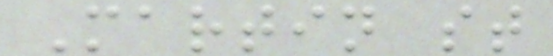Martin st
